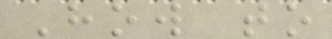How to
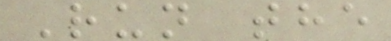Run the
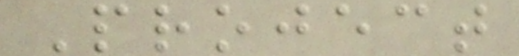Project
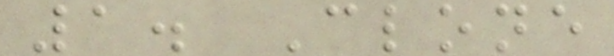1. Clone
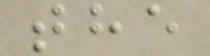the
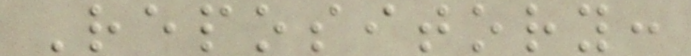Repository:
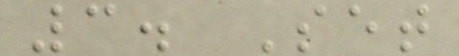3. Set
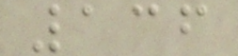136
